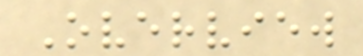Overview
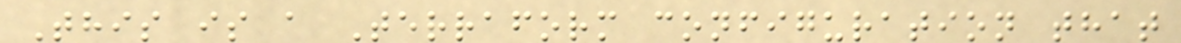This is a Terraform configuration that
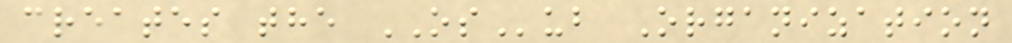creates the OSub Organization
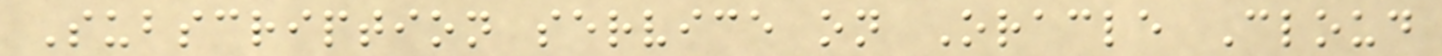Subscription service on Oracle Cloud
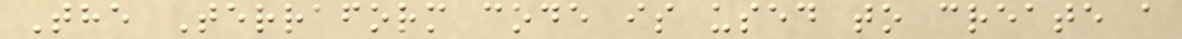The Terraform code is used to create a
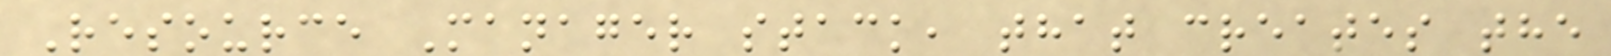Resource Manager stack, that creates the
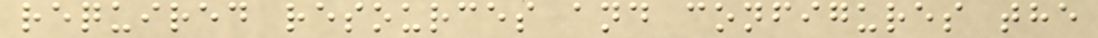required resources and configures the
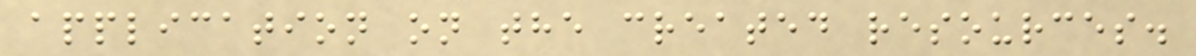application on the created resources.
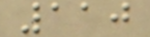110
